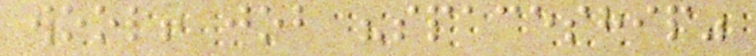wool! job "spaceship"
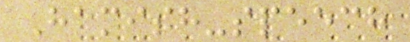Hamish-speech
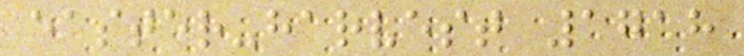easter-harvest 1718
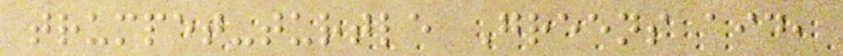trumpet-turtle Greens aid,
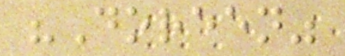"Doreen"
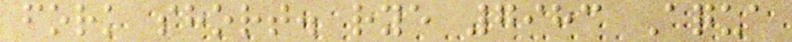fork short. rye 7983 Aqua
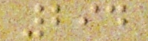294
